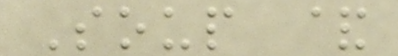Soup &
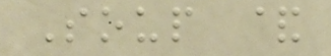Soup &
